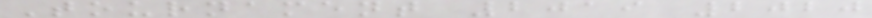Tournament 2019 2020
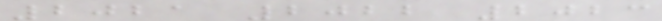2021 2022 2023
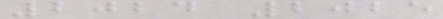2024 2025
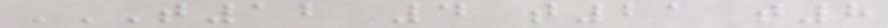T12 4 T21 T8
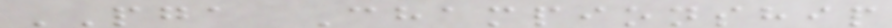PGA Championship
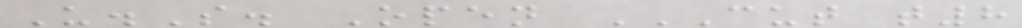U.S. Open CUT T8
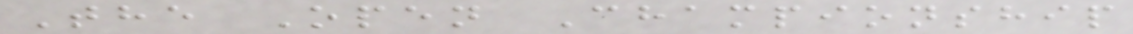The Open Championship
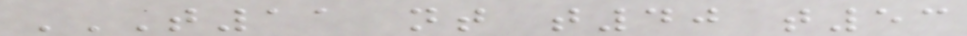T11 NT T40 T53
